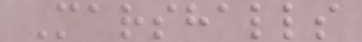Marshalls
